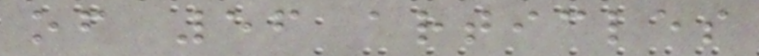of 56 articles
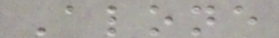Alone
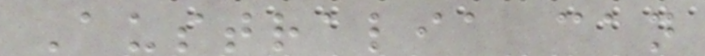Australia can
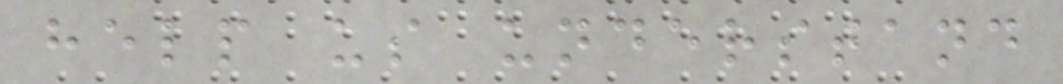help us understand
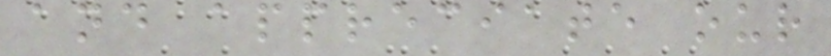and appreciate our
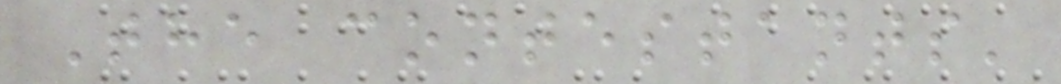The contestants'
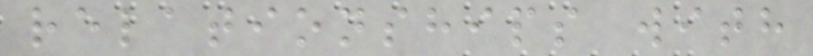relationships with
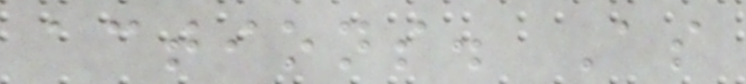actions. As
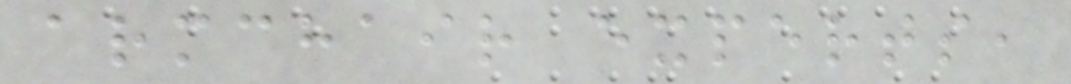armchair experts,
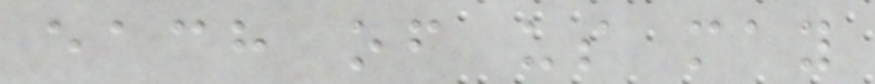each of us may
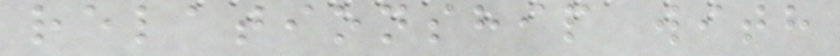relationship with
